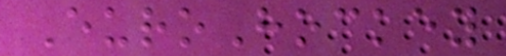EuroHockey
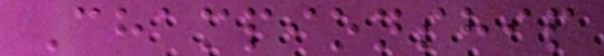Championship
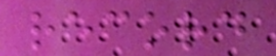record
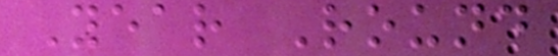Year Round
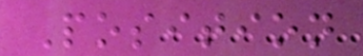Position
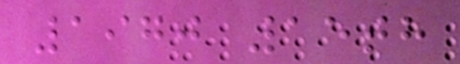1970 15th
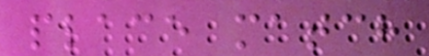place match
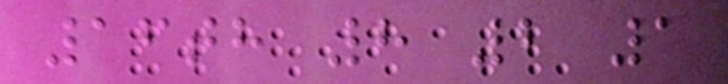16th 8 2 1
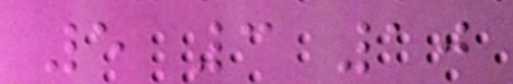5 3 10
